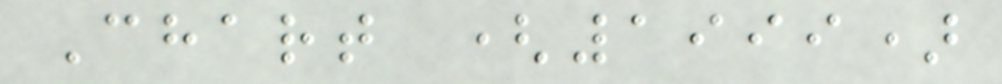Chart (1999)
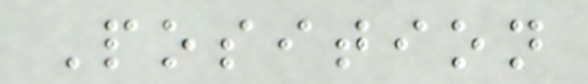Position
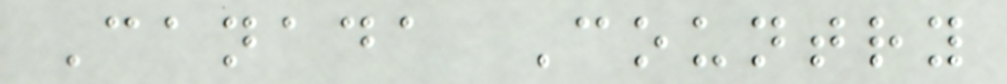Canada Country
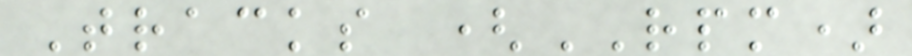Tracks (RPM)
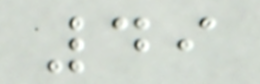49
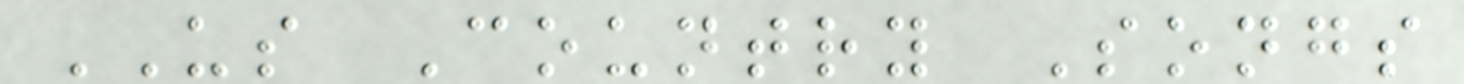US Country Songs
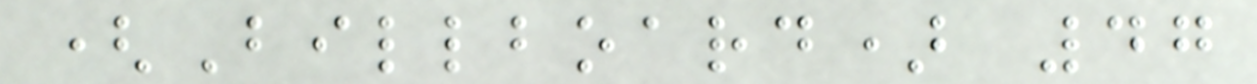(Billboard) 47
